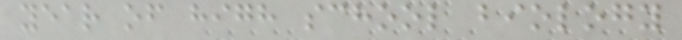year of high school biology
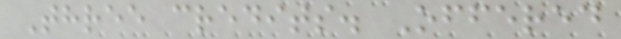Three credits. Offered
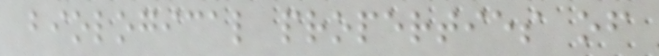biological properties of
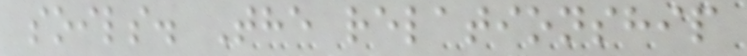soils. The relationship
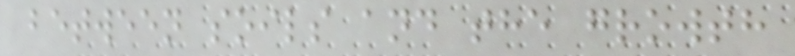between soils and the growth
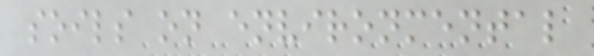soils on environmental
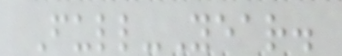Full-Year.
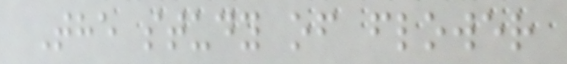The study of flower
